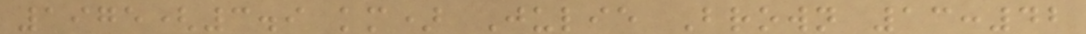1975(3.9 km) Julie Brown 13:42
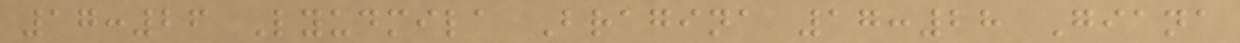17:26 Lyudmila Bragina 17:28 Giana
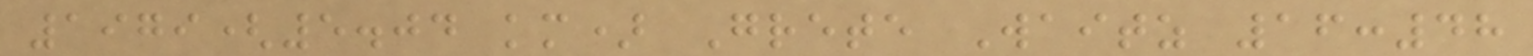1979(5.04 km) Grete Waitz 16:48
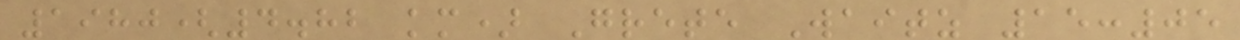1980(4.82 km) Grete Waitz 15:05
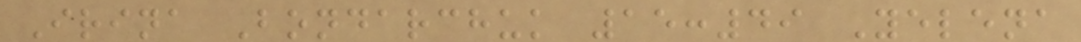Irina Bondarchuk 15:49 Yelena
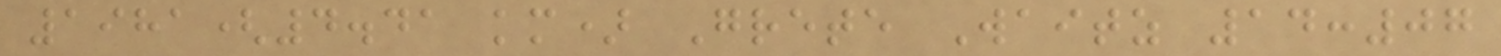1981(4.41 km) Grete Waitz 14:07
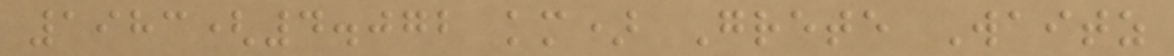1983(4.072 km) Grete Waitz
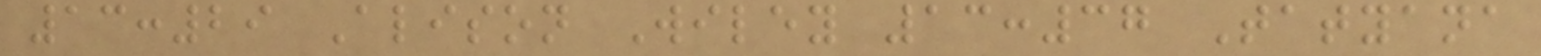13:29 Alison Wiley 13:37 Tatyana
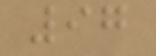97
